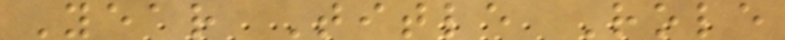Year Title Role
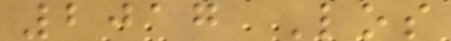2017 Los
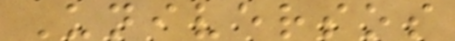Universos
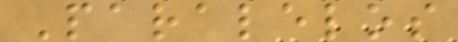Paralelos
